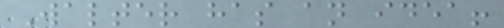Walter has an idea!
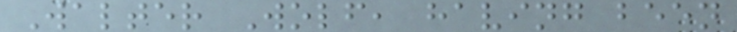Walter Wolf, having been
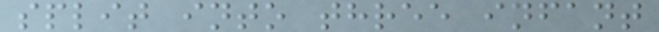split into three infant
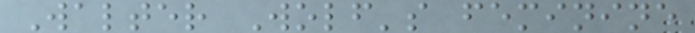Walter Wolf's feminine
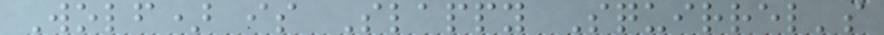Wolf) is Slappy Squirrel's
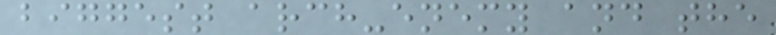biggest arch-enemy and the
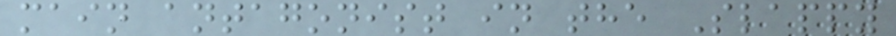main antagonist in the Slappy
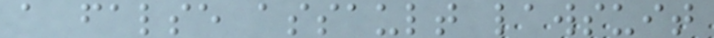a false assault lawsuit
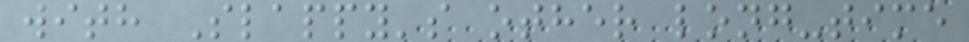with Slappy's other long-time
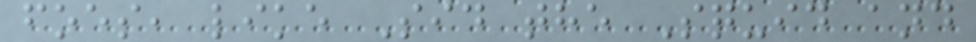foes, like Sid the Squid and
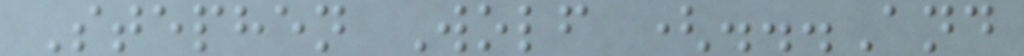Stephen Wolf (...And
